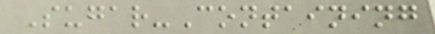Sugar-Containing
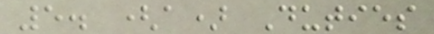5. (a) Duties
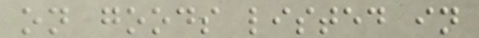on goods listed in
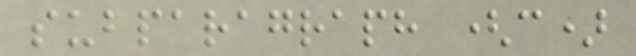subparagraph (c)
